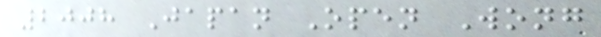2008 Japan Open Wong
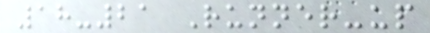18-21 Runner-up
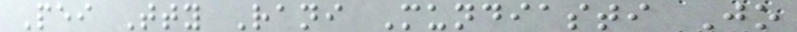Pei Tty Rani Mundiasti Jo
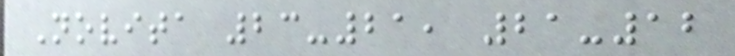Novita 23-21, 21-12
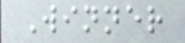Winner
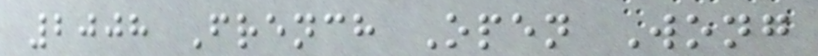2008 French Open Wong
